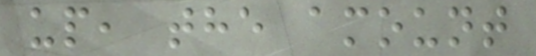up, the amount
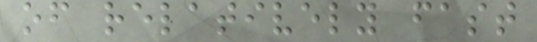of relatively fast
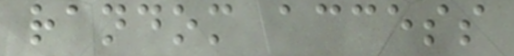random access
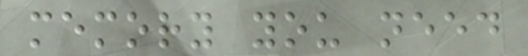memory you need
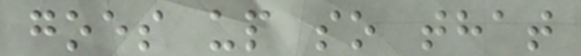goes up so that
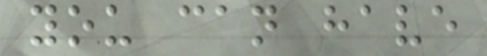you can have
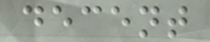decent
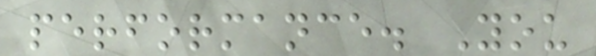performance. You
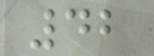42
